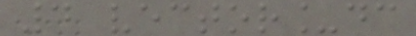4 vector_dc
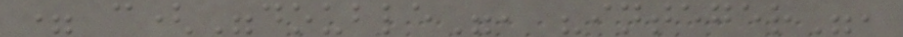= c("double", "integer",
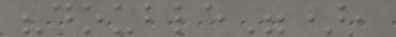"double"),
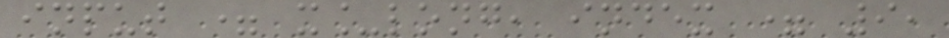input = x_long, index = 9,
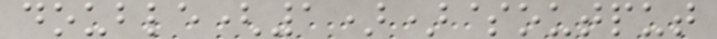double(1))$output
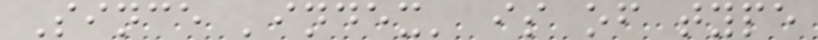Since 'index' is of type
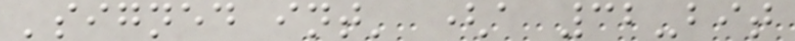'signed int' (a 32-bit
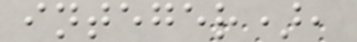integer),
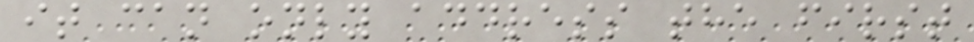it can only address the first
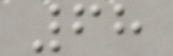68
